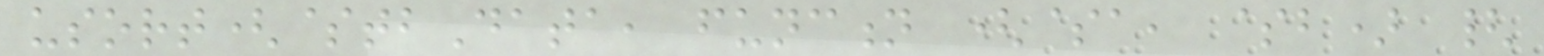usort($tbData, function ($a, $b) {
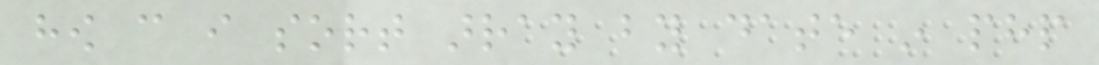how can i sort array by date in php
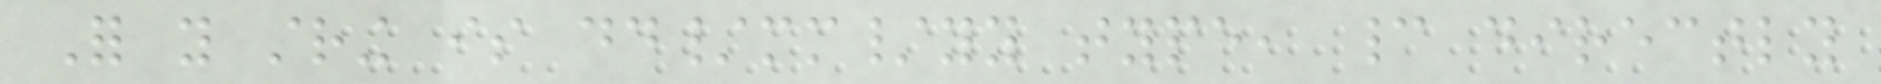For you string is dd/mm/yy type, cannot directly
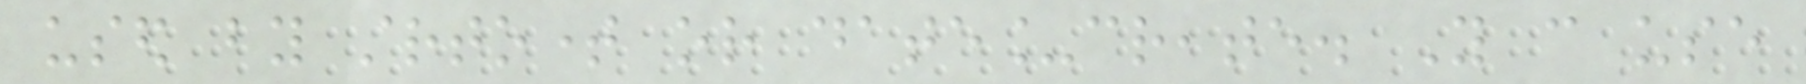used by strtotime or date_create. You can use
